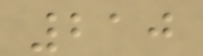210
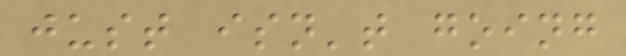just isn't going
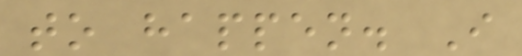to happen. I
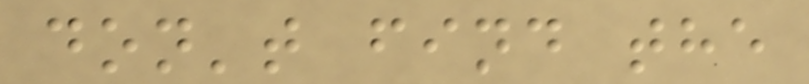don't find the
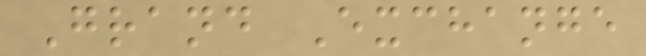Grand Exchange
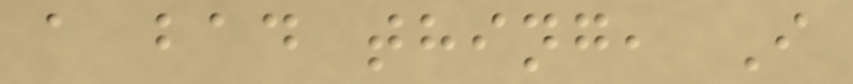a bad thing, I
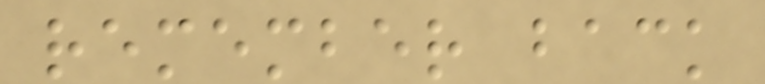remember back
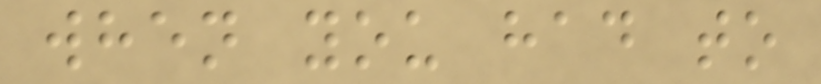when you had to
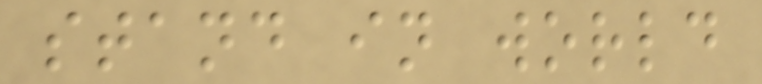stand in world
